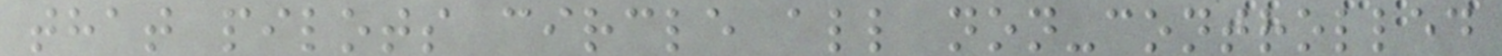that pilots circle all non-controlled
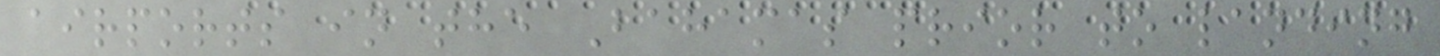airports in the Bahamas prior to landing
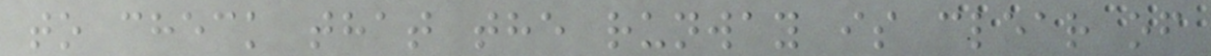to check that the runway is clear of
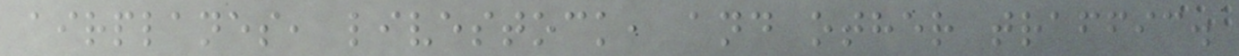airplanes, livestock, and other traffic.
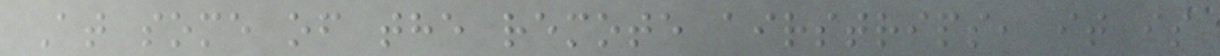At some of the remote airstrips, it is
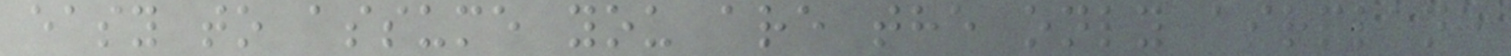easy to assume you are the only airplane
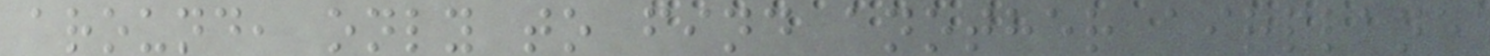around, only to find another airplane
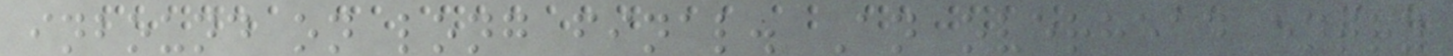inbound on long final. An overhead entry
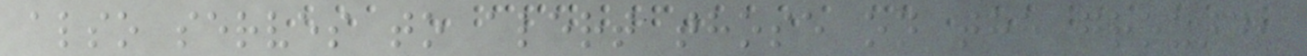also serves to alert those on the ground,
